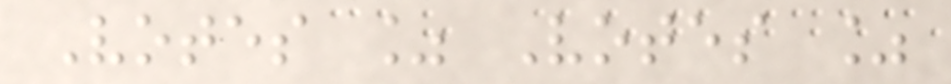Votes % Votes %
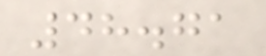48.71
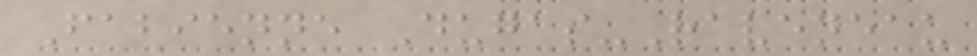Fabienne Dugas-Raveneau
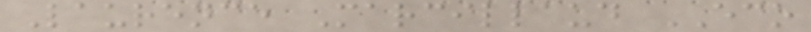Laurence Marcillaud ECO
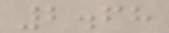2.68
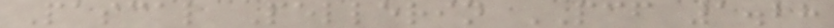Pascal Pellerin PCF 1.28
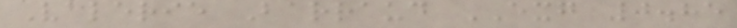Valerie Barraud EXG 0.85
